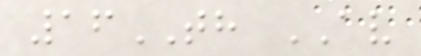16TH AV
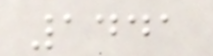1441
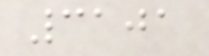3101
